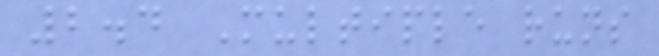2.4 Multiple runs
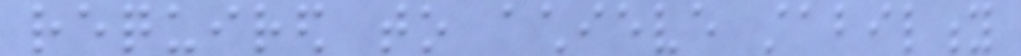required to achieve stability
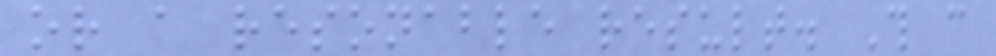or a resonable result. This can
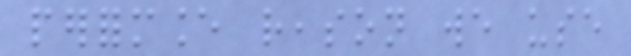performance reason we use
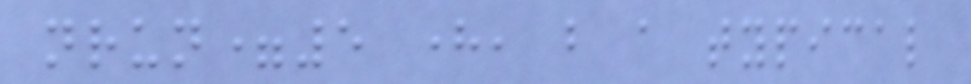nrun=5 here, but a typical
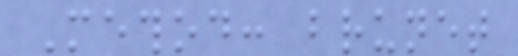Method: brunet
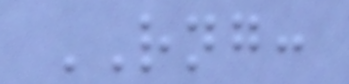RNG:
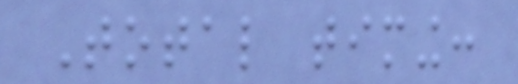Total timing:
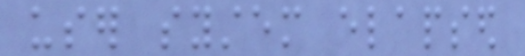user system elapsed
